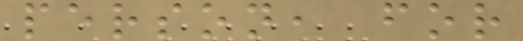person, for
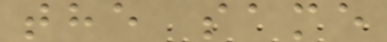the same
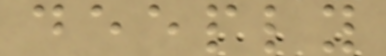deeply
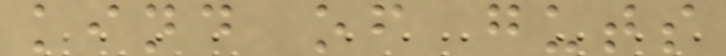kind of guts
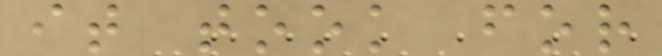it took for
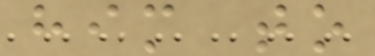him to
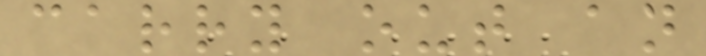carry out an
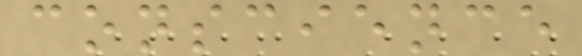conscience
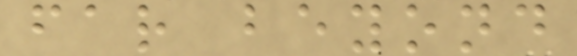far beyond
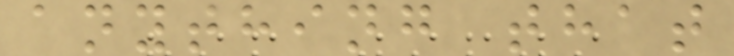anything that
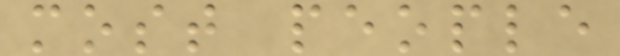most people
